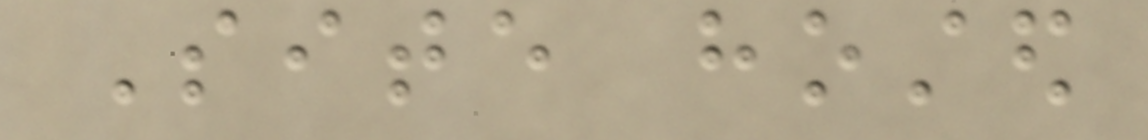Site hosted
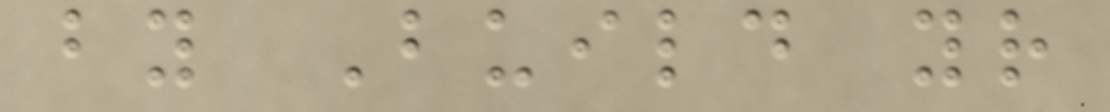by Build your
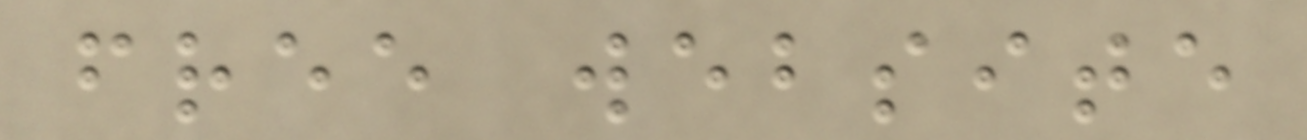free website
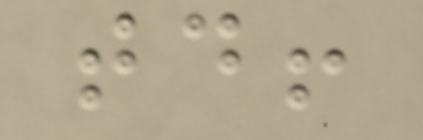today!
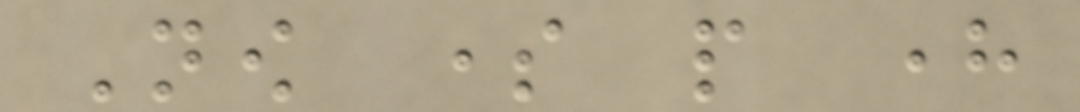Now some people here
